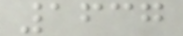1637
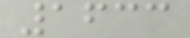1633
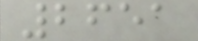2651
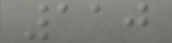110
